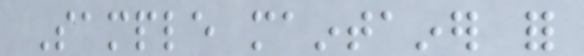Sample maintainer for
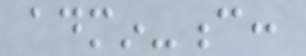admin-c:
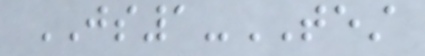JS1-TEST
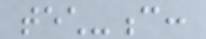tech-c:
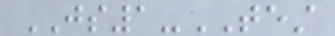JS1-TEST
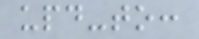upd-to:
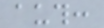auth:
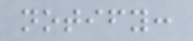notify:
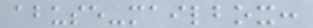abuse-mailbox:
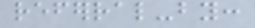referral-by:
